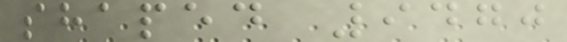shaped 9470
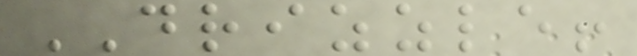DRIZZLE!
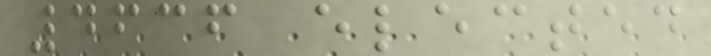4636 elected
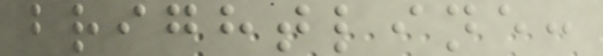brightline:
